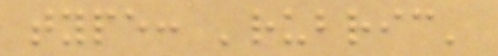type: 'rubric'
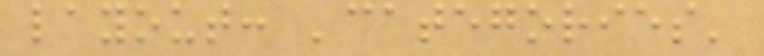layout: 'categories'
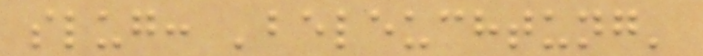slug: 'beleuchtung'
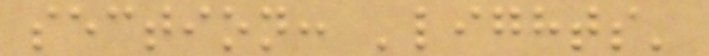section: 'lights'
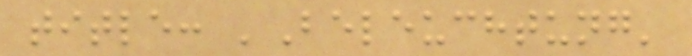title: 'Beleuchtung'
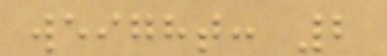weight: 2
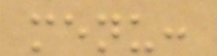menu:
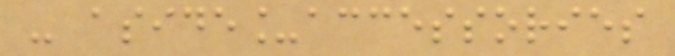- aside_accessories
